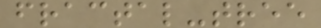fractal-tree
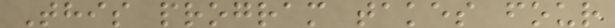This program takes four
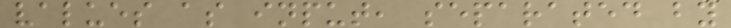values as input, separated by
